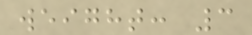weight: 3
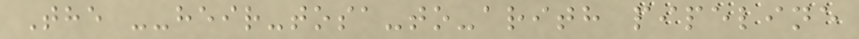The --heir-tosa-to-arith pipeline
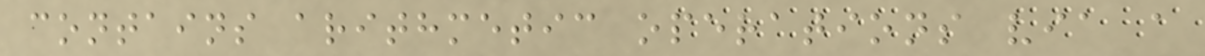contains arithmetic operations via a
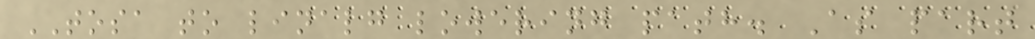TOSA to linalg lowering path. As part
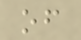of
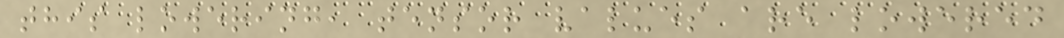this lowering, tensor values are lowered
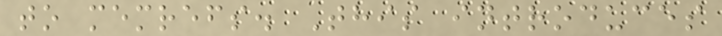to memrefs. This introduces
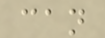can
